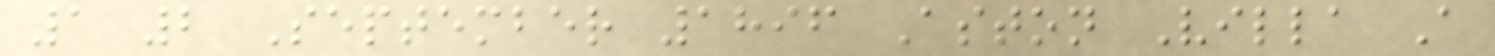1 2 September 1896 Aston Villa A
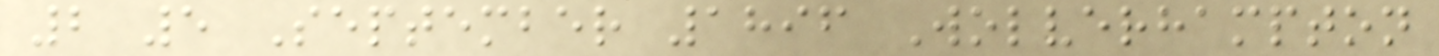2 5 September 1896 Wolverhampton
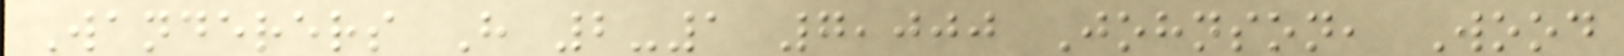Wanderers H 2-1 7,000 Johnson, Wood
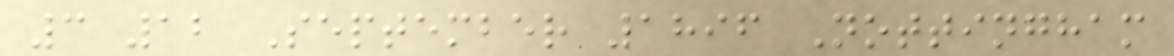3 12 September 1896 Nottingham
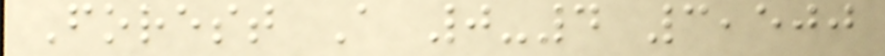Forest A 0-4 3,500
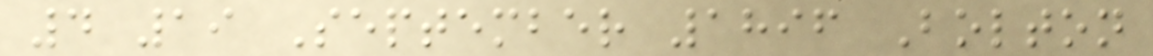4 19 September 1896 Bolton
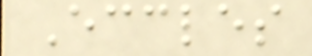Eccles
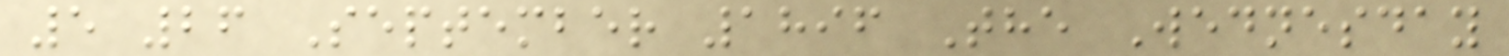5 26 September 1896 The Wednesday
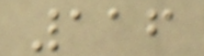116
